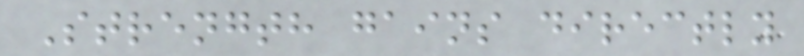Strength gains directly
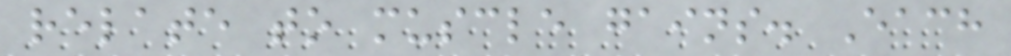relate to muscle gains. Each
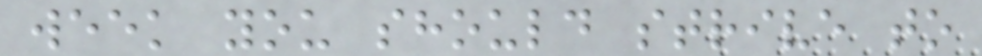week you should strive to
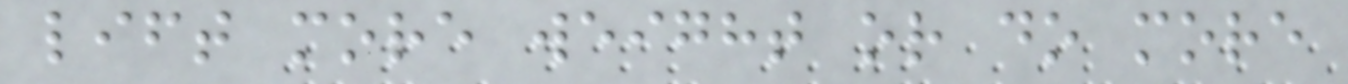lift more weight or do more
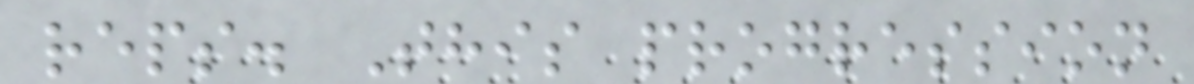reps. This progression
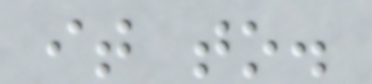it to.
